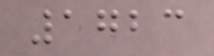1723
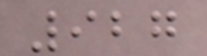927
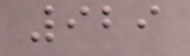929
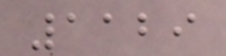1129
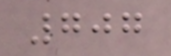707
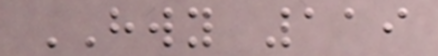HWY 119
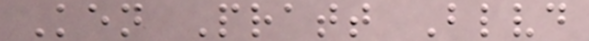Ken Pratt Blvd
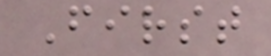First
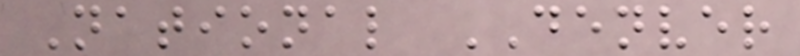National DENVER
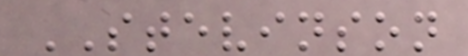STEVINSON
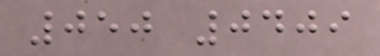050 0409
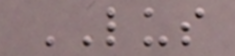LUS
